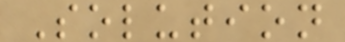Solution
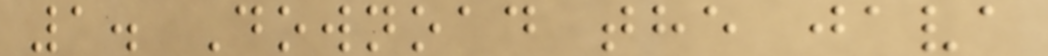1. Downoad the java
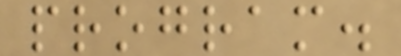program.
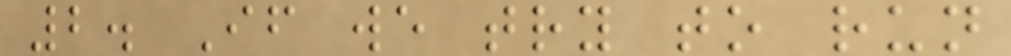2. If we try to run
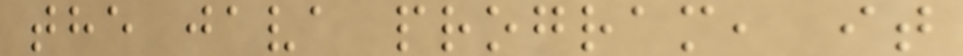the java program, it
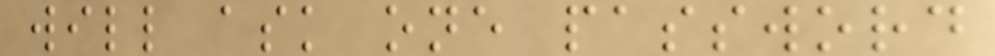will ask one password
